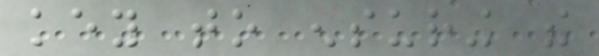key to ensuring the
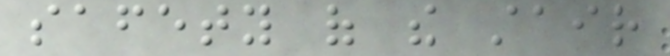safety of the stair
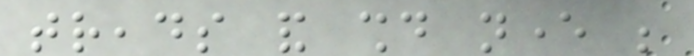treads and should never be
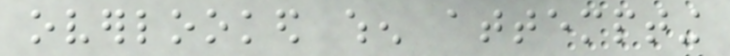overlooked when attempting
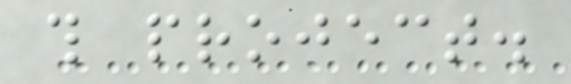this project.
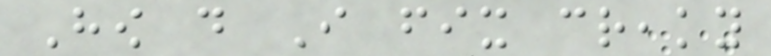How do I fix creaky
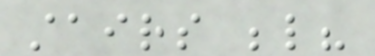stairs below?
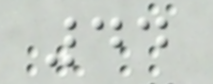44
